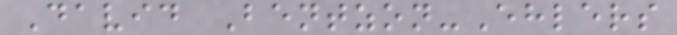David Bentzon-Ehlers
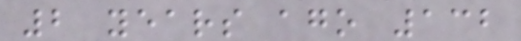2 years ago 132
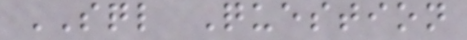SQL Question
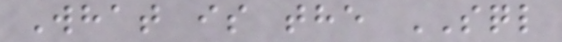What is the SQL
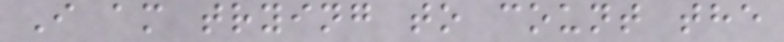I am trying to count the
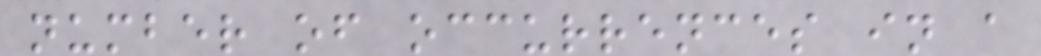number of occurrences in a
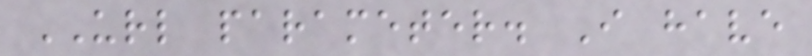URL parameter. I have
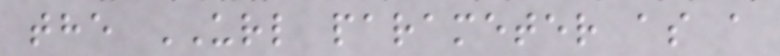the URL parameter as a
